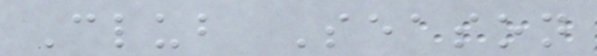Club Season
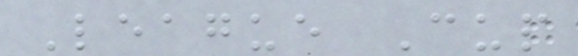League Cup
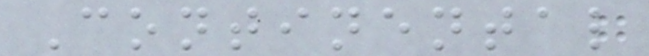Continental
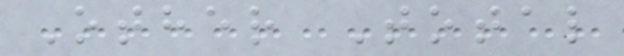Other Total
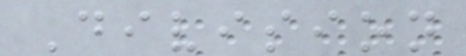Division
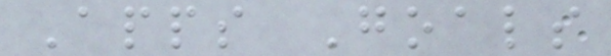Apps Goals
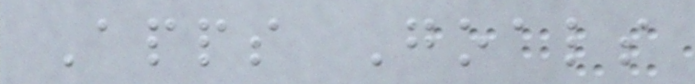Apps Goals
